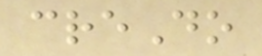creDo
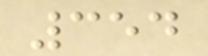354
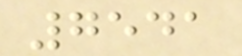7541
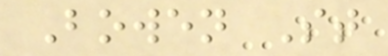Bowen St
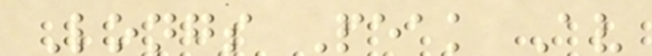Longs Peak Av
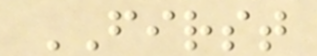FIRST
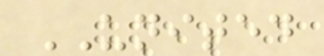UNITED
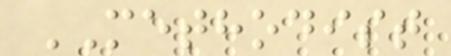METHODIST
